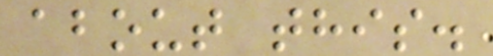about this.
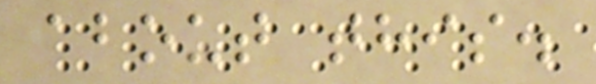about this.
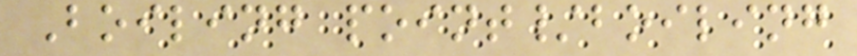Boiling point/boiling
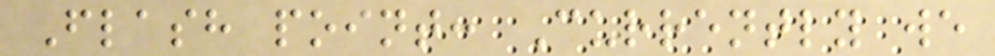Flash point: Currently we
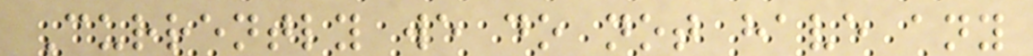Currently we do not have any
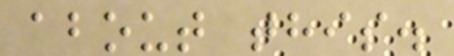about this.
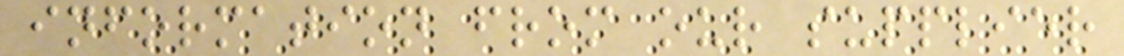information from our supplier
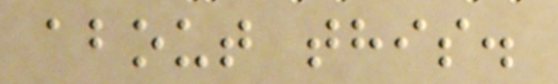about this.
